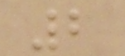2
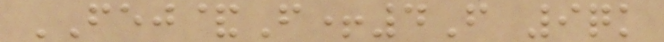FEJ&F+4F 9qk
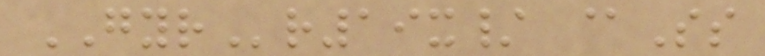GYRr19x/ @Ss
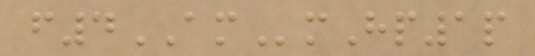f4AMmHp1p
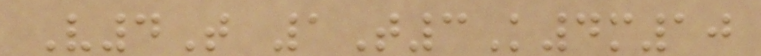V4T 1T3K4m10
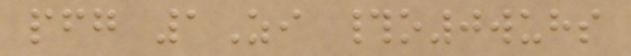pfg 1Zi #o0wuhs
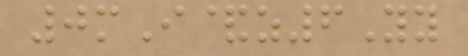0mI&z6Yy
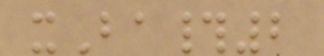xBa#2
